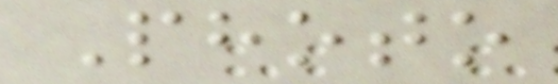Photo
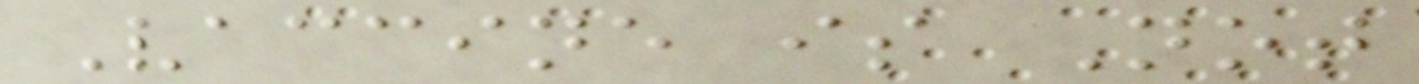Vaccine is Not
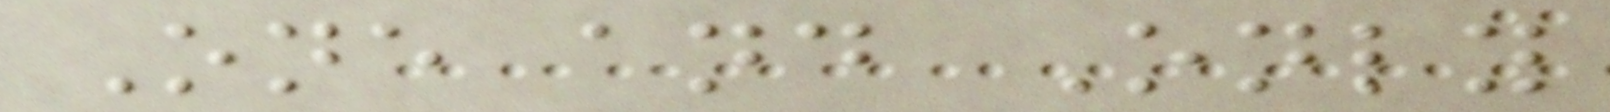One and Only
